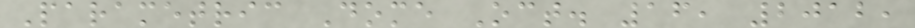Parametric Dome Oct. 16, 2012,
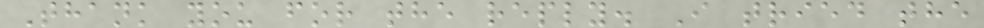Thank you for the reply. I tried the
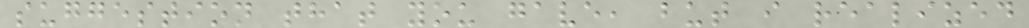suggestion that you gave, but i realized
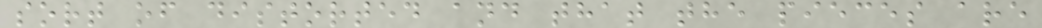sort of distorted and that the pieces are
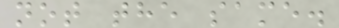not the same.
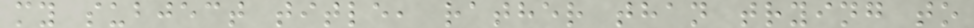my subject title, rather than trying to
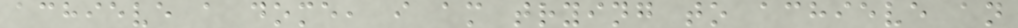achieve a dome, i am trying to achieve an
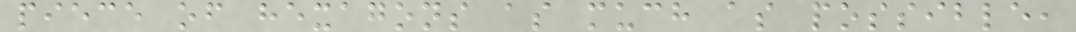piece of hexagons as much as possible,
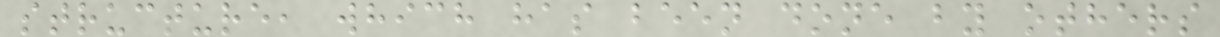structure, which has been done by others
